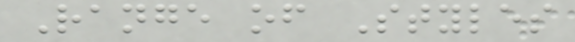Range of Styles
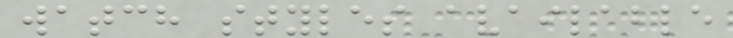watch styles available
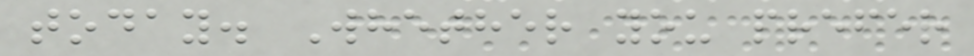today. Whether you prefer
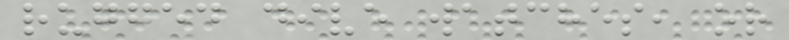rugged dive watches, or
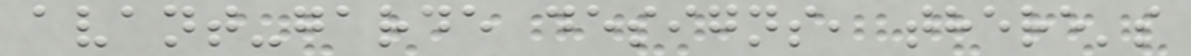avant-garde designs, there's
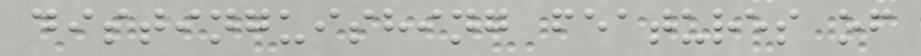distinguishing features of
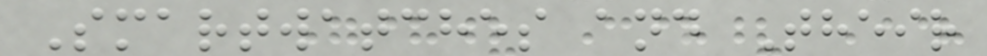Smartwatches and Their
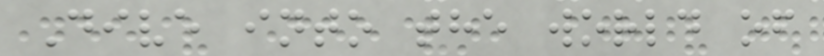Dive into the world of
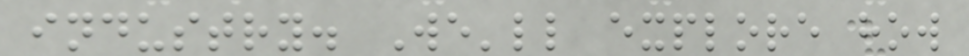industry. We'll explore how
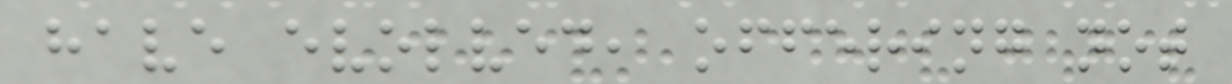have evolved, offering not
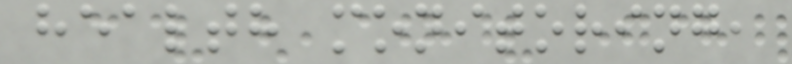health monitoring,
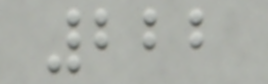222
